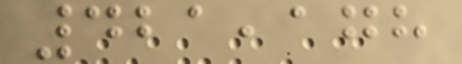421,178
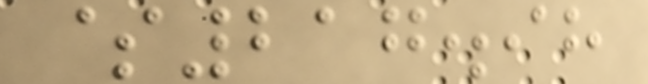$217.98
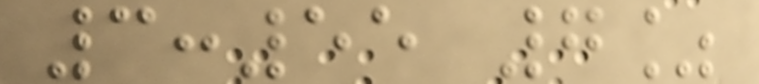3:55 7%
